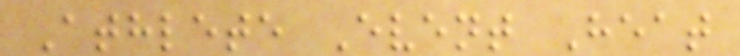Athlete Event Heat
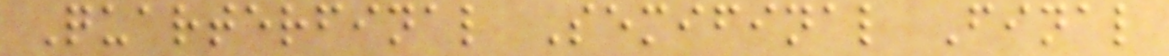Quarterfinal Semifinal Final
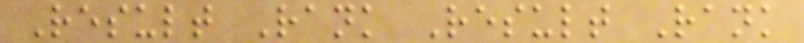Result Rank Result Rank
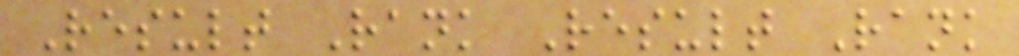Result Rank Result Rank
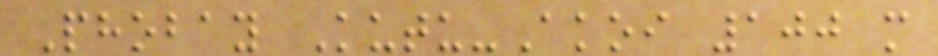Phobay Kutu-Akoi 100 m
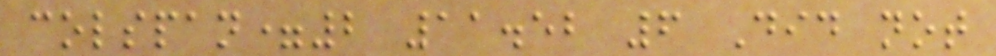colspan=2 11.52 6 Did not
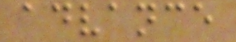advance
